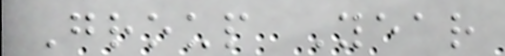Group Year
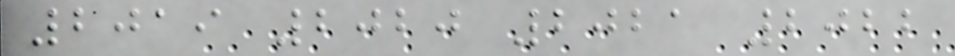2019 2020 2021 2022
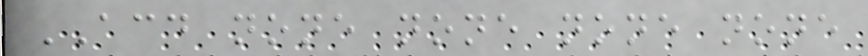ACD none none none none
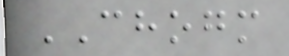CHOGM
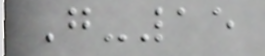G-15
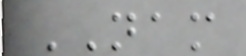NAM
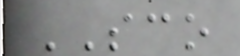SCO
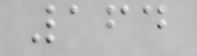164
